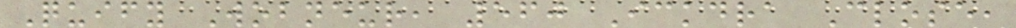Quify Wobneur, 560 Ickdra Close,
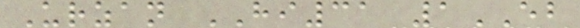Urzan HI31 1EB
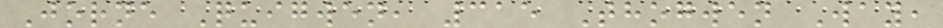Jorne Quigwen, 315 Thogwen Way,
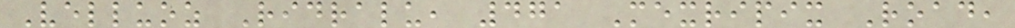Velluoz Ridralu, 471 Mexripix Road,
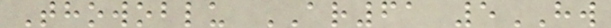Thowoblu AR61 5HW
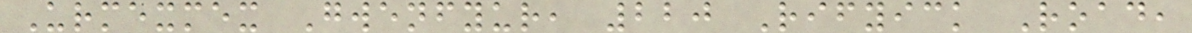Urmexmex Gwenfyur, 220 Rifyick Road,
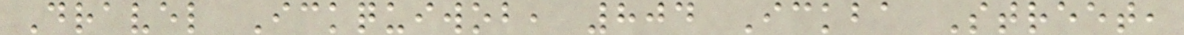Dravel Ickquiwob, 804 Ickba Street,
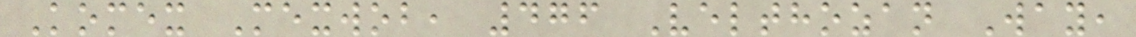Komex Mexwob, 476 Velthozan Way,
